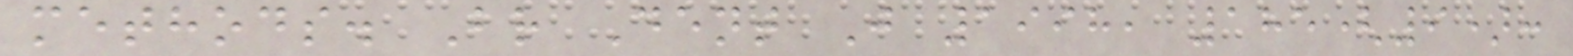methods. Br Dent J 1998, 185(9):
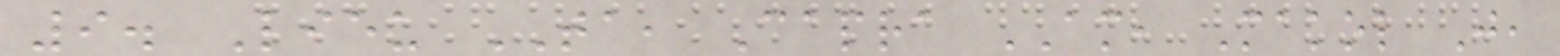9. Lieu TA, Capra AM, Makol J,
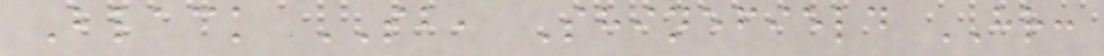Black SB, Shinefield HR:
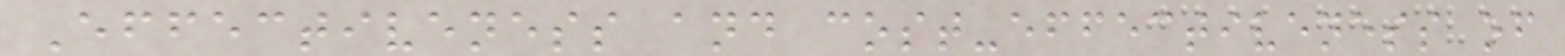Effectiveness and cost-effectiveness of
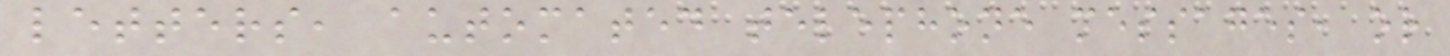letters, automated telephone messages, or
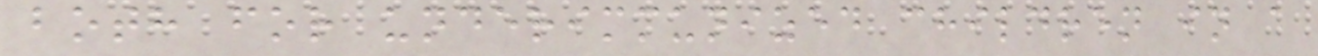both for underimmunized children in a
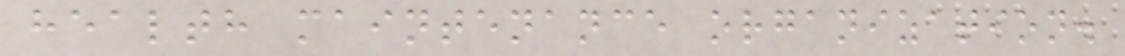health maintenance organization.
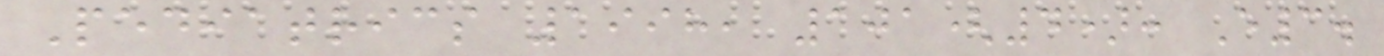Pediatrics 1998, 101(4): E3.
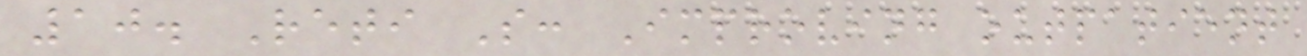10. Reti S: Improving outpatient
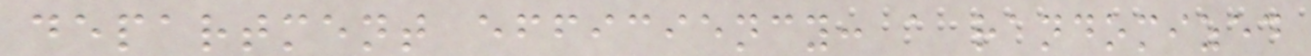department efficiency: a randomized
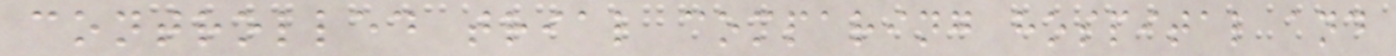controlled trial comparing hospital and
